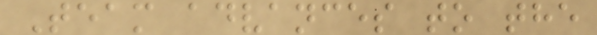Team advances to the
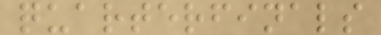quarterfinals
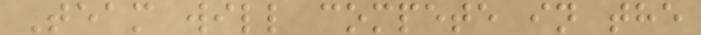Team will compete in the
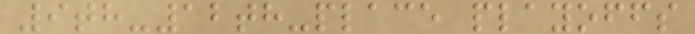9th-12th-place playoffs
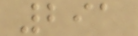291
